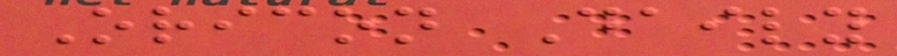Oricon Daily
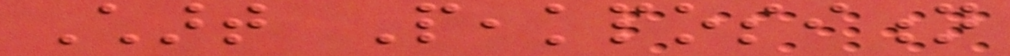Chart Peakposition
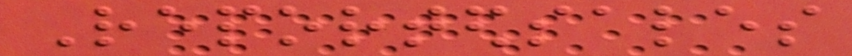Reportedsales
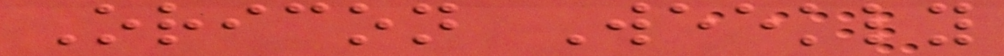Oricon Weekly
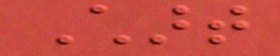Chart
